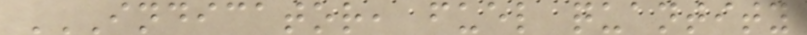INDICATOR, FUEL QUANTITY
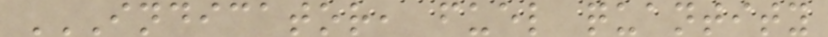INDICATOR, FUEL QUANTITY
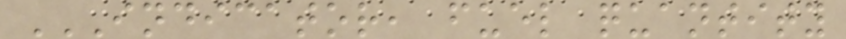INDICATOR, FUEL QUANTITY
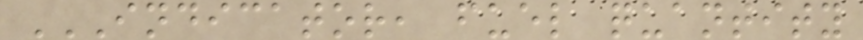INDICATOR, FUEL QUANTITY
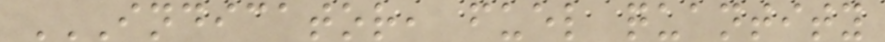INDICATOR, FUEL QUANTITY
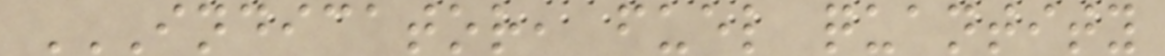INDICATOR, FUEL QUANTITY
